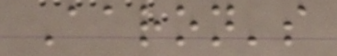Aaron's
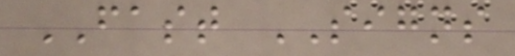FAST SIGNS
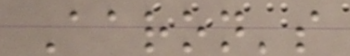Aaron's
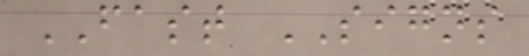FAST SIGNS
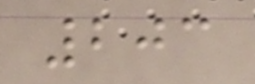203
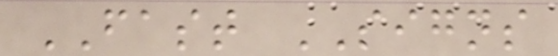FAST SIGNS
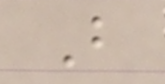B
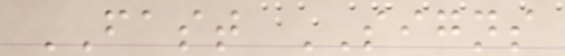FAST SIGNS
